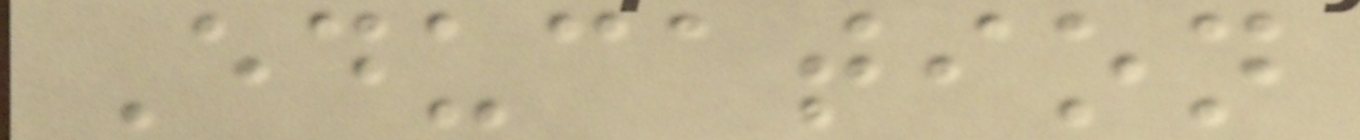Education
